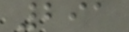291
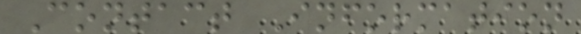Contact Information
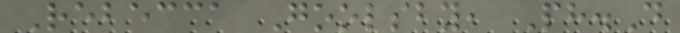Rebecca Goolsby, Ph.D
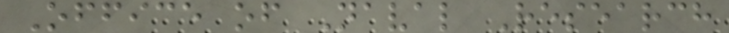Office of Naval Research
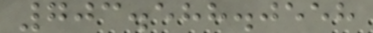703.588.0558
